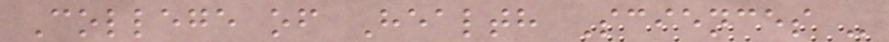College of Health Sciences -
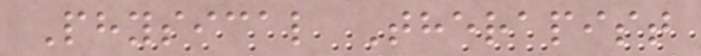Physical Therapist
